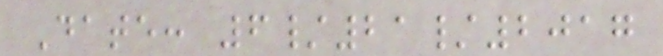Date: 6/21/2017
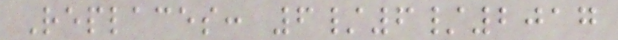Replaces: 6/6/2017
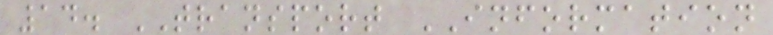14. TRANSPORT INFORMATION
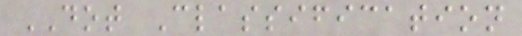DOT Classification
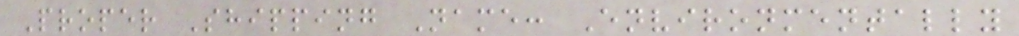Proper Shipping Name: Environmentally
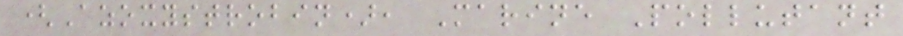(Azoxystrobin), Marine Pollutant
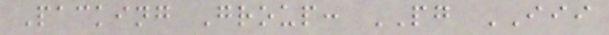Packing Group: PG III
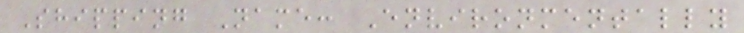Shipping Name: Environmentally
